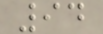94
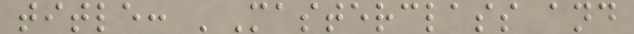title: 'Masterclass and
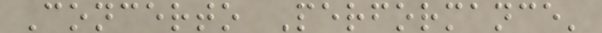Concerto Performance'
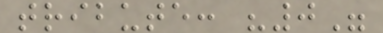tribute: "0"
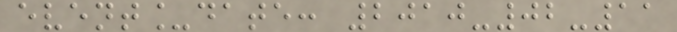event_date: 2010-02-11
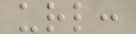url:
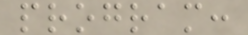program:
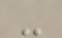-
